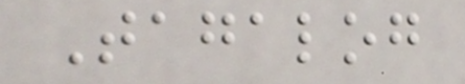Tagalog
